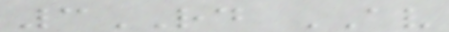3RD AV
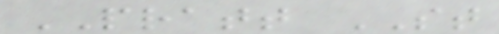PRATT ST
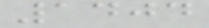1404
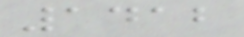1412
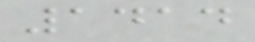1414
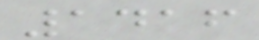1416
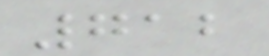712
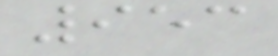953
